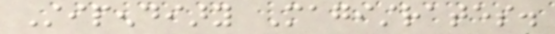Stipendiary Magistrates.
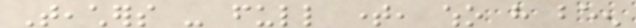Teachers - full time, who have been
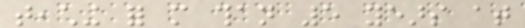teaching for more than 5 years at
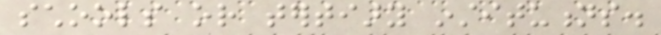schools or tertiary institutions.
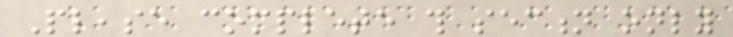Please complete this section only
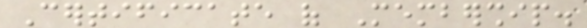Certificate of Membership.
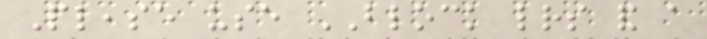Please use BLOCK letters and a
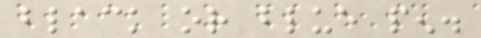black or blue pen.
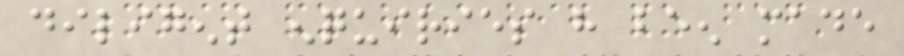diligent enquiries have been made
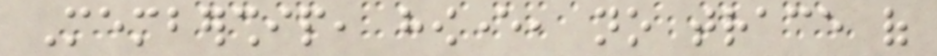Membership, however, no trace of
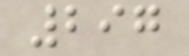297
